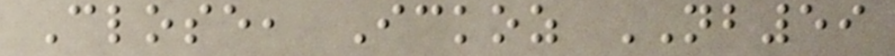Close, Ickoz NB59
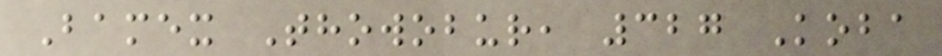Bamex Thowobur, 327 Koba
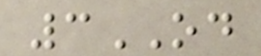3OD
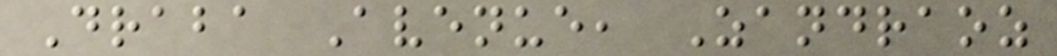Draba Avenue, Zandraoz
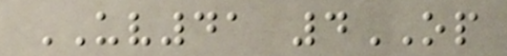UV41 4OP
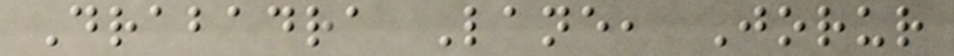Drabadra Lane, Jorur
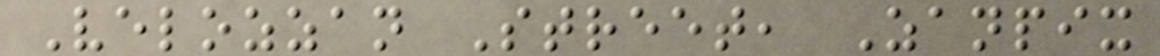Velozzan Street, Zanpix
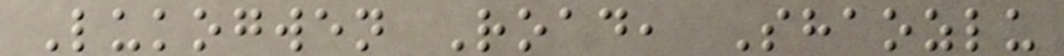Lukogwen Road, Shaozlu
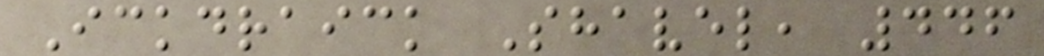Ickdraick Shavel, 446
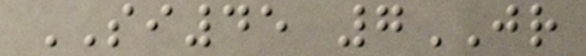SI45 7JR
